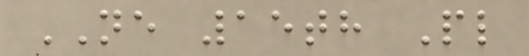NE 15th Pl
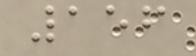156
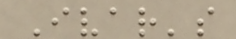Ivar's
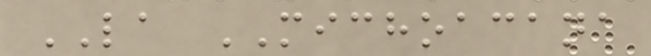LA MICHOACANA
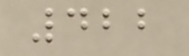422
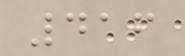416
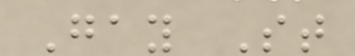Gay St
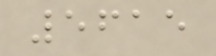5615
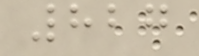827
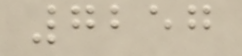7257
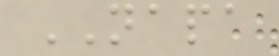NAPA
